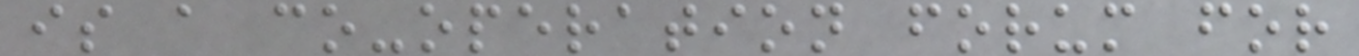is a co-operation forum for
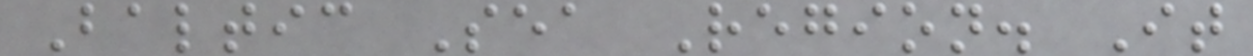Baltic Sea Region. It
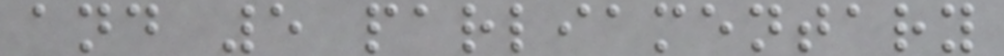and 5 parliamentary
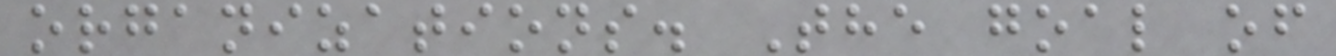organizations. The goal of
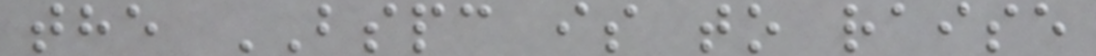the BSPC is to raise
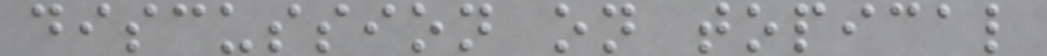discussion on topical
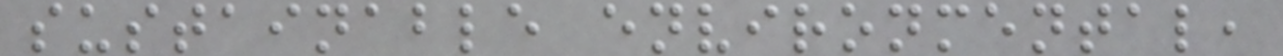sustainable environmental,
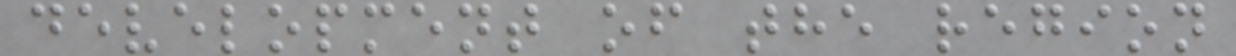development of the region
